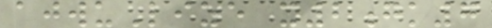ajwuLize x2gk7
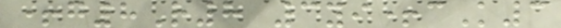+g8R8 3yi+cK3
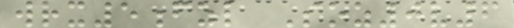wrx5fzl Soz0v6
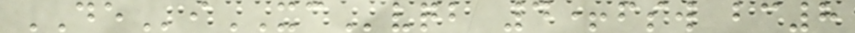DEiXCvqb 4+fsw bc8
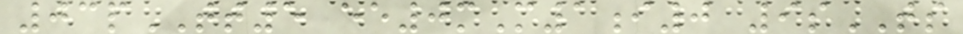03pTT5 ee0mM1i0 9sTS
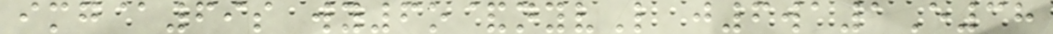img@69s wy6o&nyvL j6wa1E38
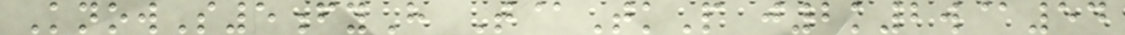KnowS5fyH T@TkP j2k2w@54
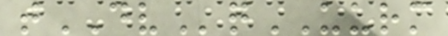tDVqUURM
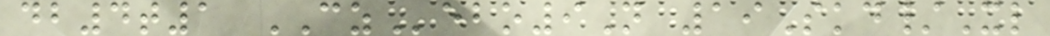db4t1 CZebo9N 19Skd/Xl
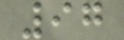97
